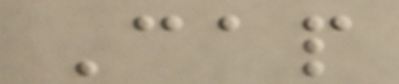Cap
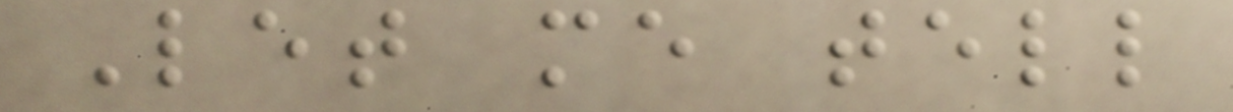Let me tell
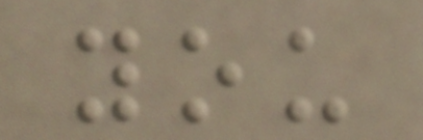you
